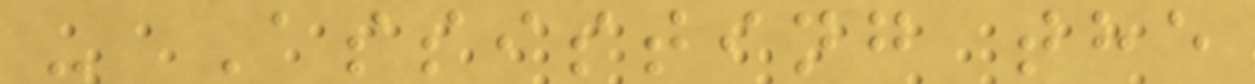- Assisting the
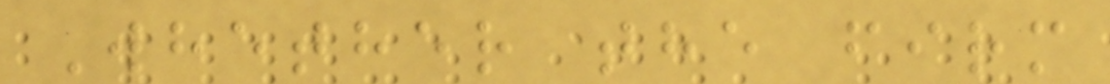Whether the firm
